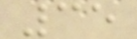35
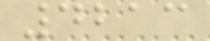4213
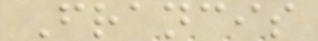Francis
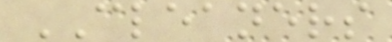CLEANERS
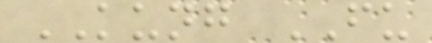KUNG FU
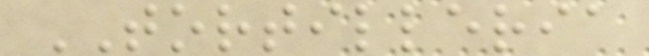TORTILLERIA
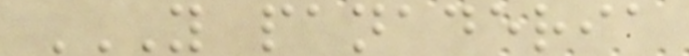Y PANADERIA
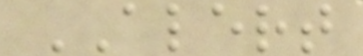ALERT
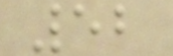52
